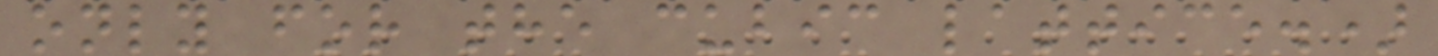only for the cubic lattice.)
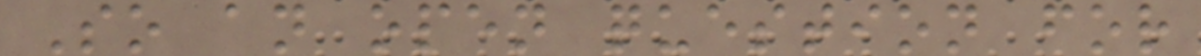So an open question for
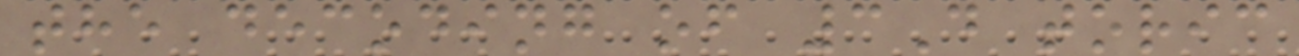the decoding of 3D toric
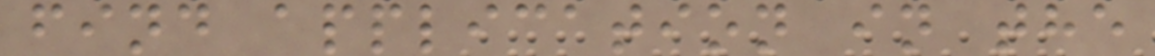find application in the
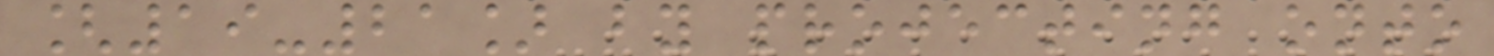[19-21] by projecting onto
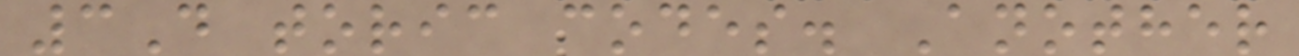3D toric codes. Another
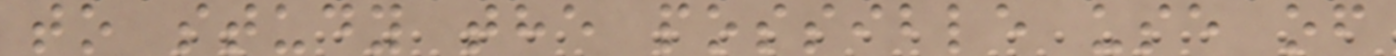to study the possible use of
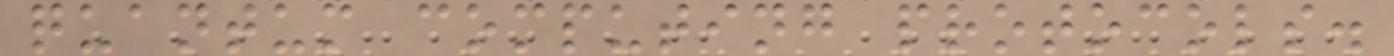quantum computing protocols.
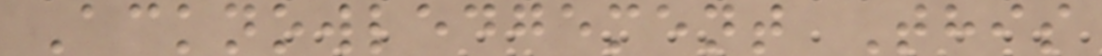Acknowledgement This
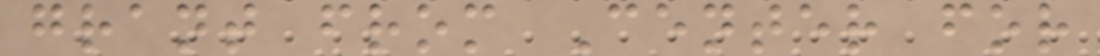grant from Center for
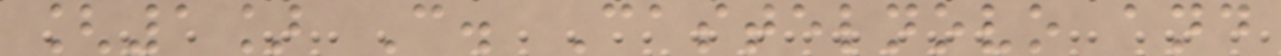[1] C. Castelnovo and
